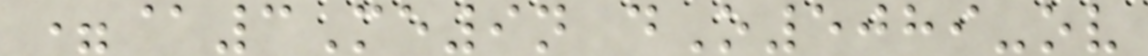=@3Me9n dO5089-ov
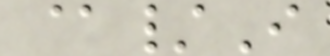@/I
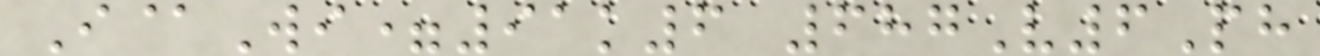I@Wi=91k6 687V6Ph
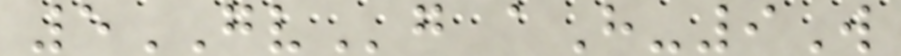5GVg aH-9W
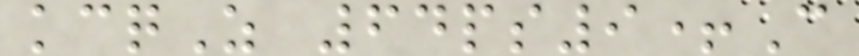kcqZ 64ps9+C
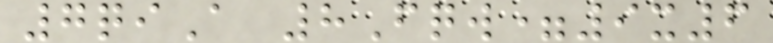7qiA 8Fqw=9x6
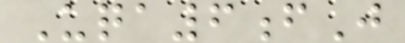Uqa6fJ
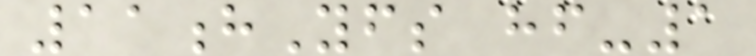11hYfs hf-1
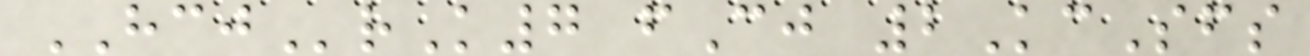HCJrK7 fCj 2KcSfs
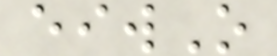eiwO
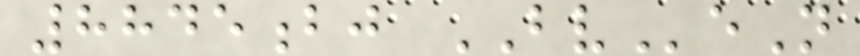8845bj BVeN
